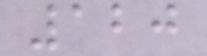120
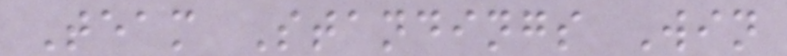Team Standings Win
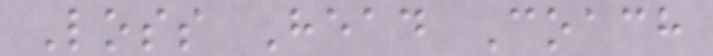Loss Head Coach
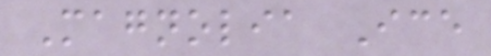Magnolia Ice
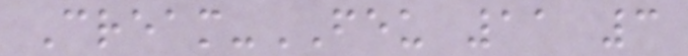Cream-FEU 11 3
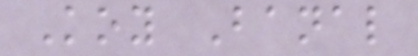Koy Banal
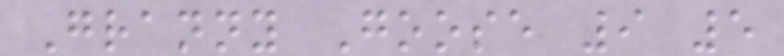Granny Goose 9 5
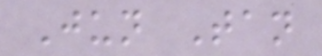Jun Tan
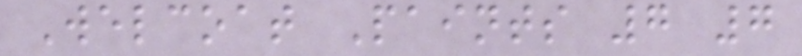Welcoat Paints 7 7
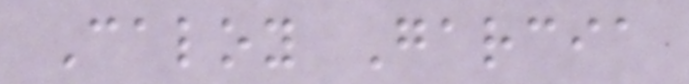Caloy Garcia
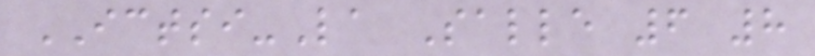ICTSI-La Salle 6 8
